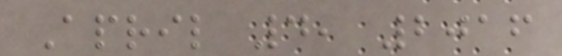April 4, 2016
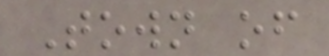Town of
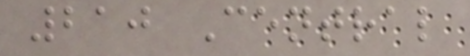210 Central
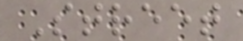Street
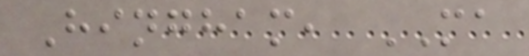Hingham, MA
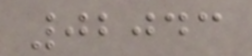02043
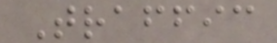Traffic
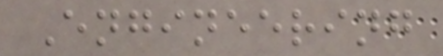Engineering
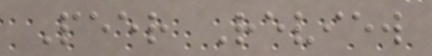Peer Review
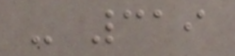- 319
